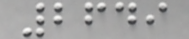2649
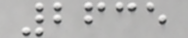2635
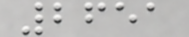2651
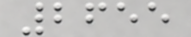2655
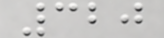320
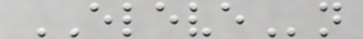ELEVEn
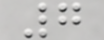7
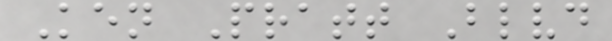Ken Pratt Blvd
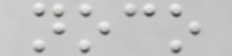noco
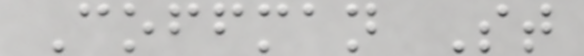Coffman St
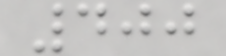400
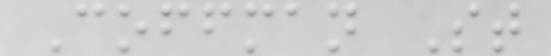Coffman St
